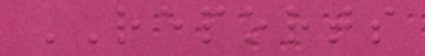REPORTS
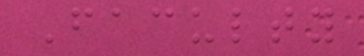Faculty
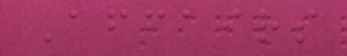Affairs
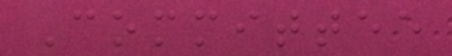Committee
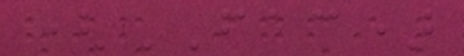(FAC)
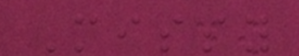Missy
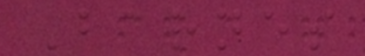Barnes
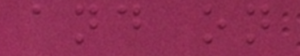and on
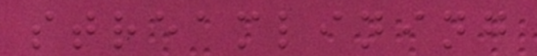streamlining
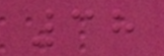38
